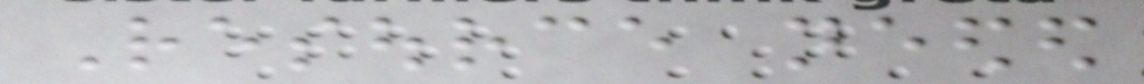Resource needed
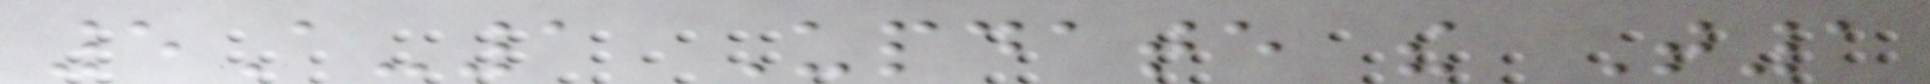5A-1 Update the T1
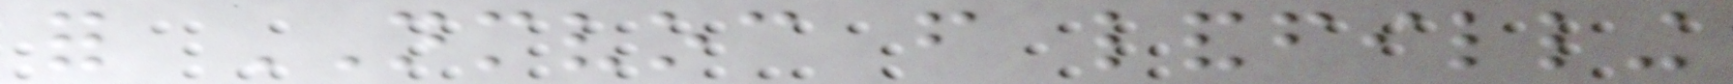for NMVOC from landfilling
